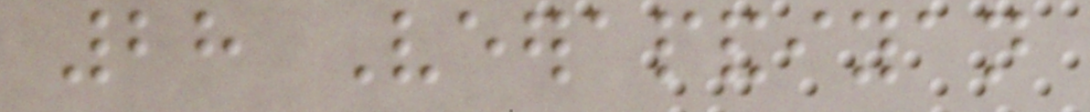28 Veerapandiyan
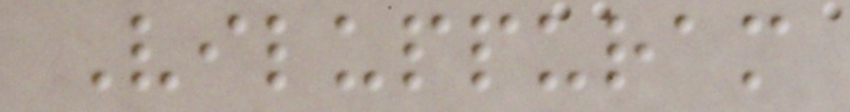Viluppuram
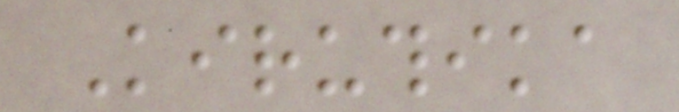Kiruthika
